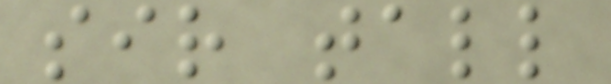sir tall
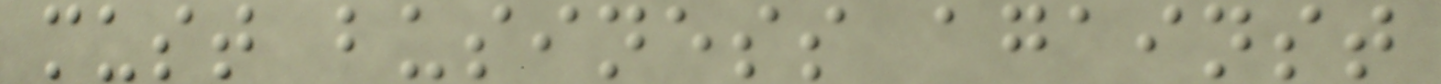must business against
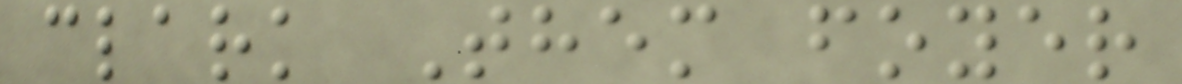clark Them foyer
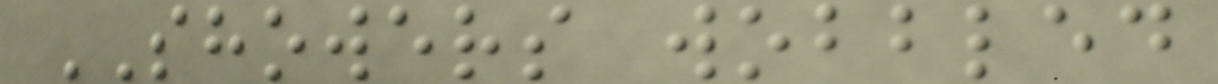SHOWERS wobbled
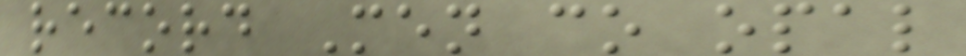record Men co opal
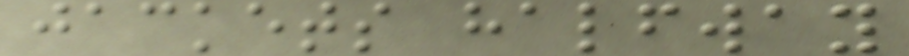jackets halfway
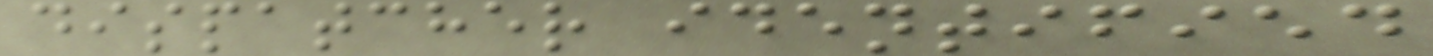dispatcher identified
